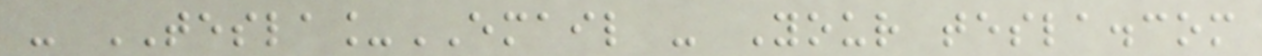- TESLA_EMAIL - Your tesla.com
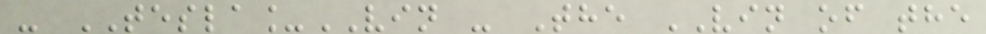- TESLA_VIN - The VIN of the
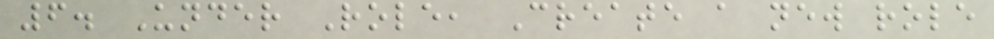6. Under Role, Create a new role
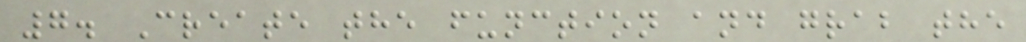7. Create the function and grab the
